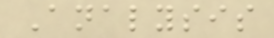Analysis
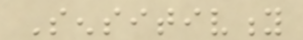Sensitivity
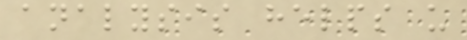analysis helps us
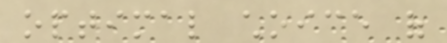optimal choice of
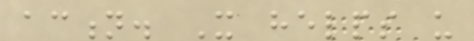action. It helps us
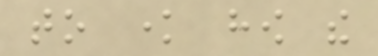to know how the
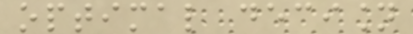optimal decision
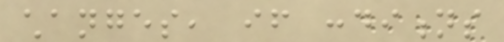changes, if conditions
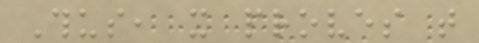Thus, it proves that
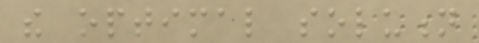the optimal solution
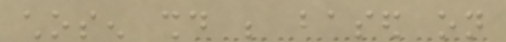chosen should be based on
